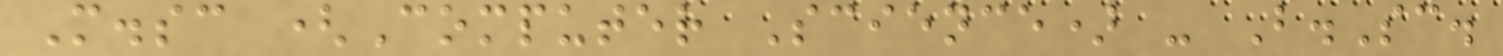M.sc (Computer Science) - B.Sc.
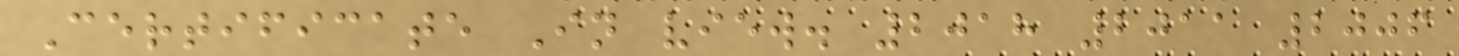Certificate In view. 2018 2011 2006
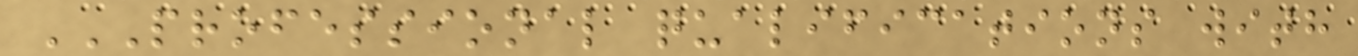PROFESSIONAL QUALIFICATIONS WITH
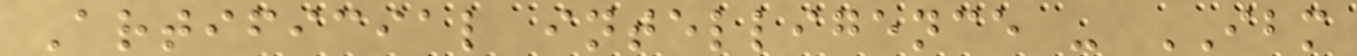Artificial intelligence - IBM
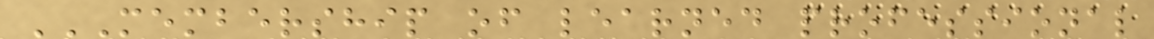MEMBERSHIP OF LEARNED PROFESSIONAL
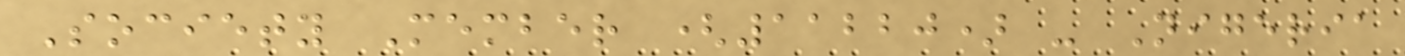Society Member (11220) - Nigeria
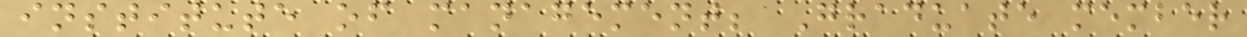institute of management; Graduate member
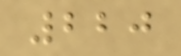220
